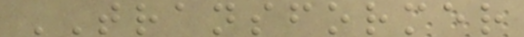TRANSFORMER
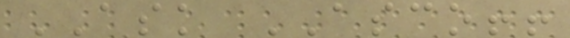ASK ASCO!!
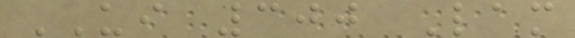UI 300 Lam
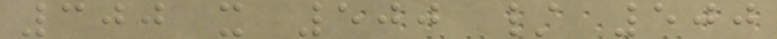300 x 500 / 500
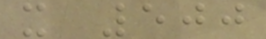x 500
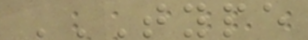TYPE
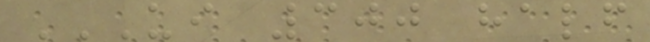UI 300 HALF
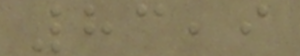83,9
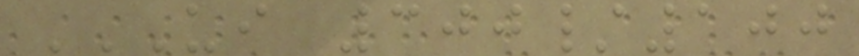UI 300/100
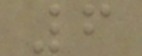6
